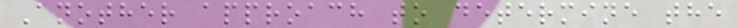Another approach to determine the
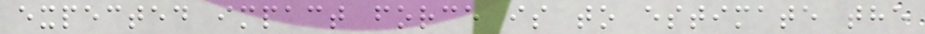expected impact force is to estimate the
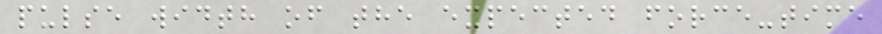pulse width of the expected force-time
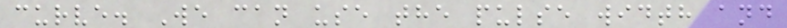curve. We can use the pulse width and
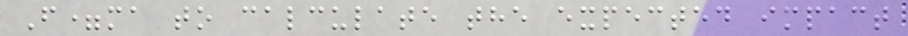F=ma to calculate the expected impact
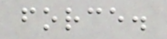force.
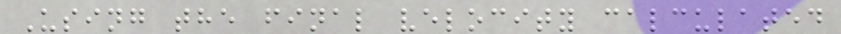Using the final velocity calculated
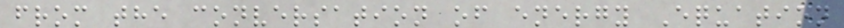from the conversation of energy Equation
